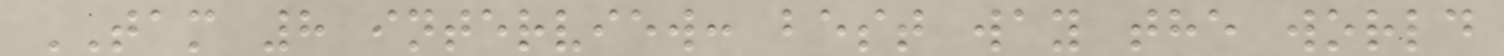TAM 8 interview: best way the world
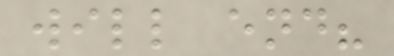will end?
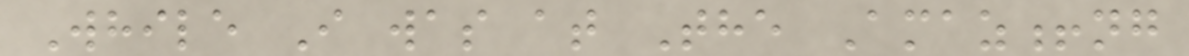While I was at The Amaz!ng
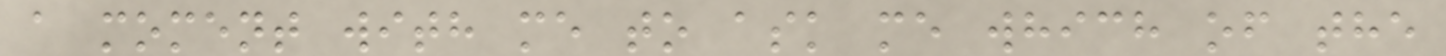a moment with me to ask me which of the
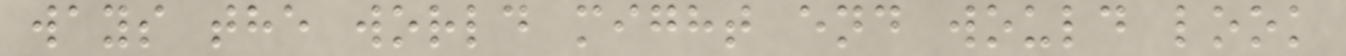ways the world might end would look
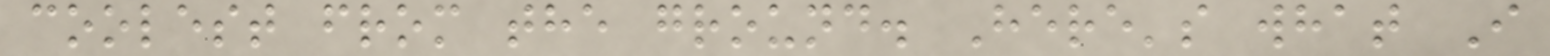coolest from the ground. Here's what I
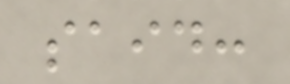said:
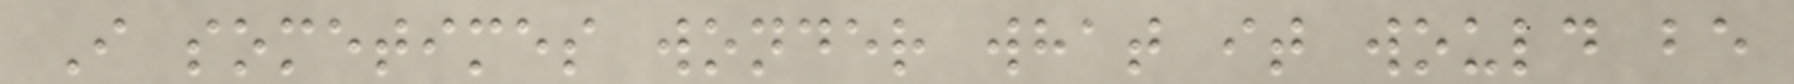I sometimes wonder what it would be
